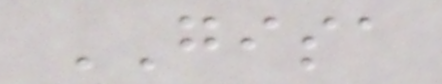GISA
